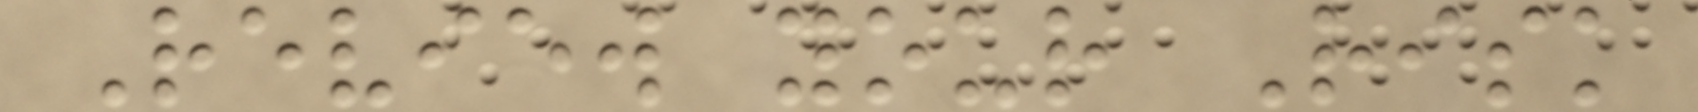Review your Risk
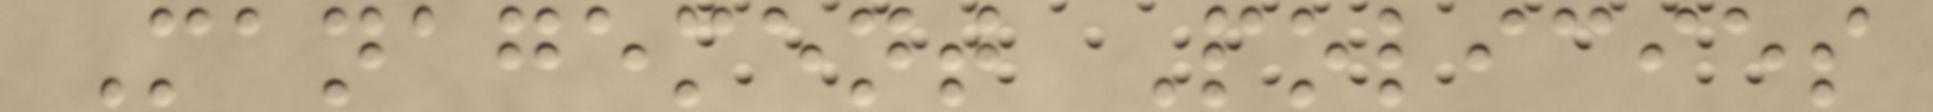Management Policies
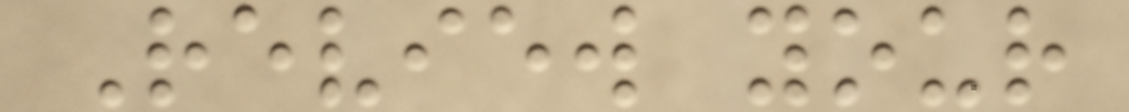Review your
